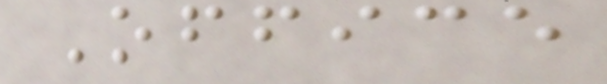Office
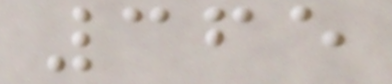365
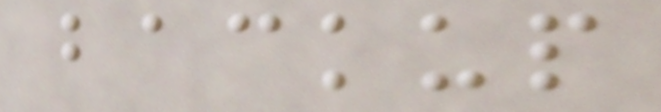backup
